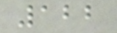122
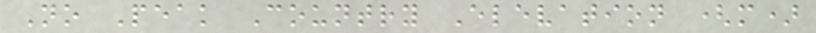No Peak Country Elevation (m)
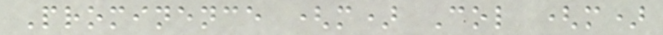Prominence (m) Col (m)
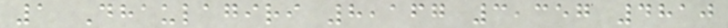1 Dhaulagiri 8,167 3,357 4810
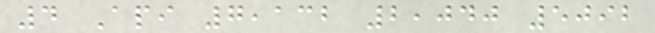4 Api 7,132 2,040 5092
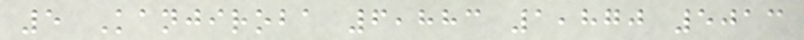5 Kanjiroba 6,883 1,870 5013
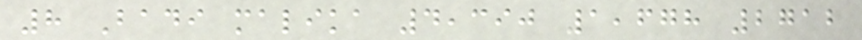8 Badi malika 4,390 1,678 2712
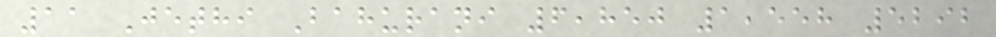11 Jethi Bahurani 6,850 1,558 5292
